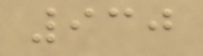930
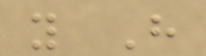y H
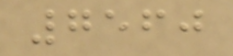7560
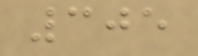305
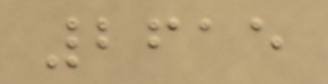2615
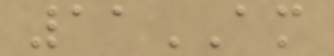11AM
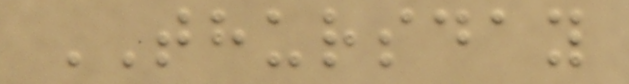THURSDAY
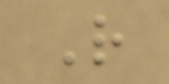R
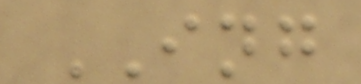ING
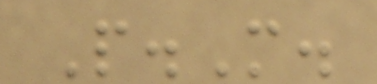P.M.
